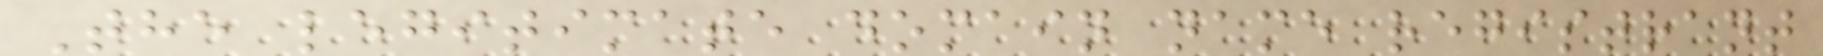The legitimate domain name registrant
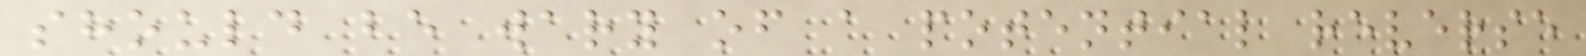should be wary of a potential reverse
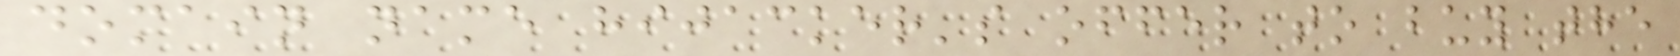domain name hijacker's offer to buy the
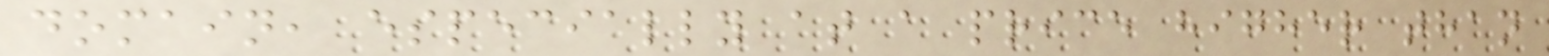domain, especially at a price higher than
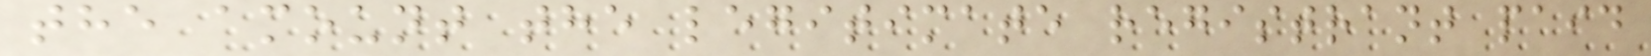the amount the legitimate registrant paid
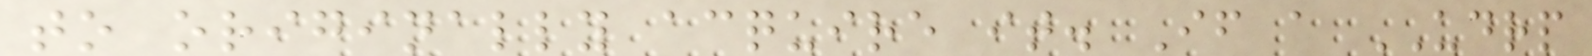to originally acquire it. If a UDRP
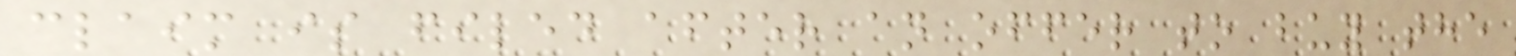claim is filed after an offer to buy the
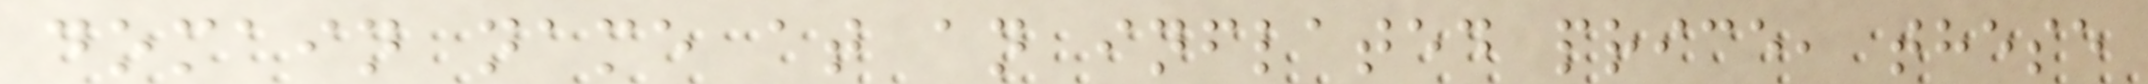domain name at an inflated price, these
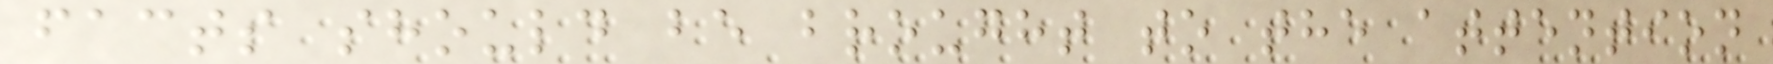facts should be brought to the attention
